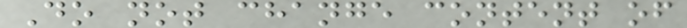Do not change content of
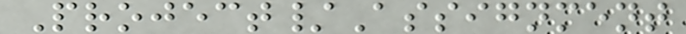Project/Assignment
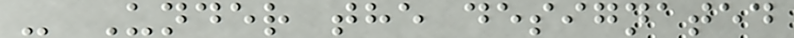- Under the designated
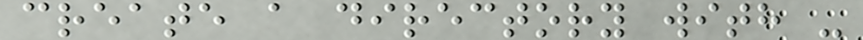create a directory with -
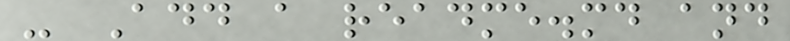- Add a readme.md and
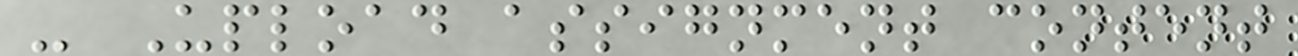- Upload assignment content
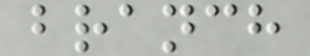branch
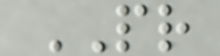PR
